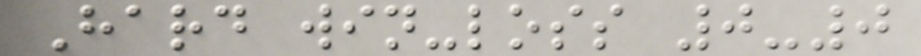Hard win-loss 0-0
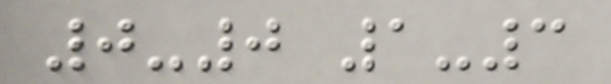0-0 1-3
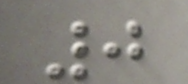0
